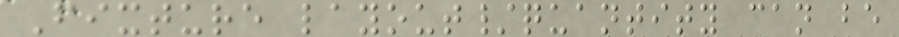Fixture layout/quantity can be
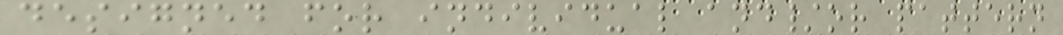designed for individual and/or pattern
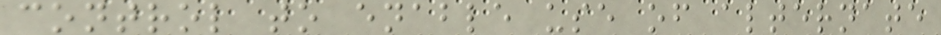control to enable use of alternate
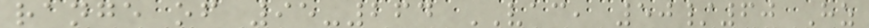range of 95-264 VAC, 50/60 Hz
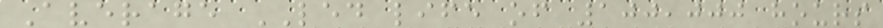Average LED life of 100,000 hours
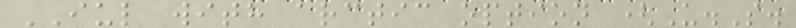IUL with arctic option (U.S.
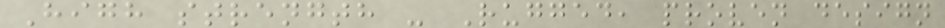High strength - Rugged, proven design
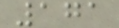171
